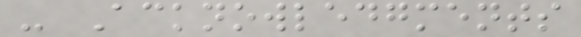- Acknowledgments
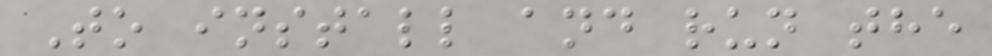To install and run the
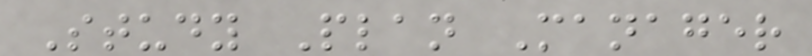Study Plan Manager
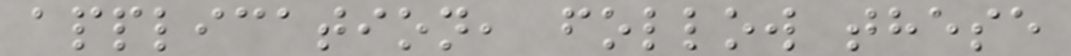application, follow these
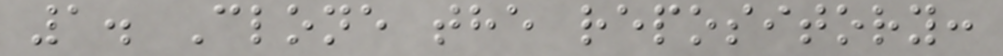1. Clone the repository:
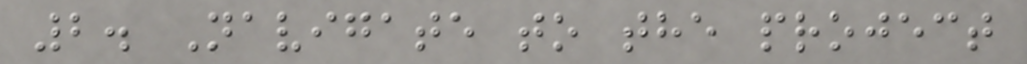2. Navigate to the project
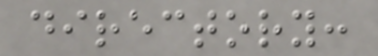directory:
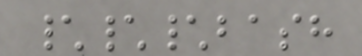\\\bash
